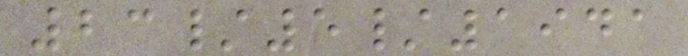23/5/1941
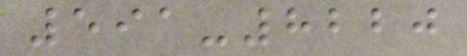591-8220
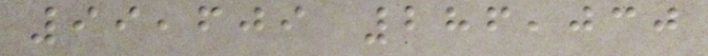99,609 286,030
